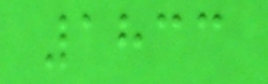1833
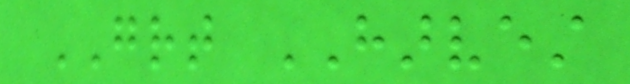GREAT HARVEST
